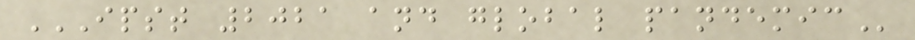IPST 2021 AND GLOBAL PANDEMIC
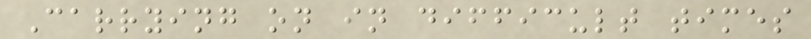Carrying on in difficult times
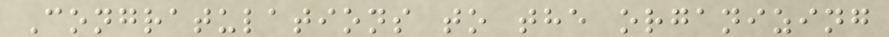Congratulations to the organizing
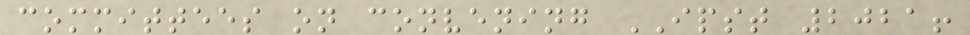committees on convening IPST 2021!
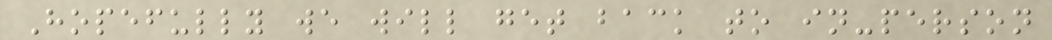Hopefully we will get back to in-person
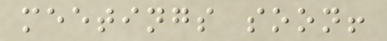meetings soon!
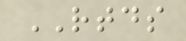RTDS
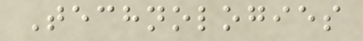Technologies
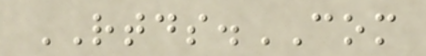RTDS.COM
